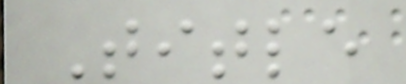Title
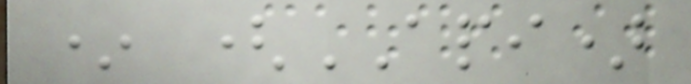* (API)
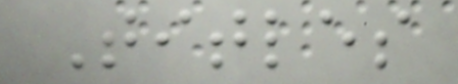Titles
